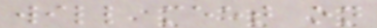will meet on
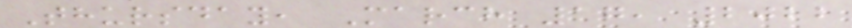Thursday, March 17, 2022
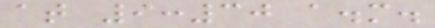at 9:30 a.m.
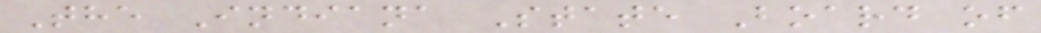The Indiana State Board of
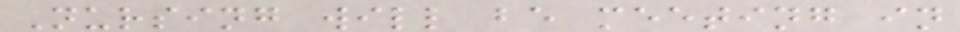Nursing will be meeting in
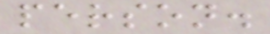person.
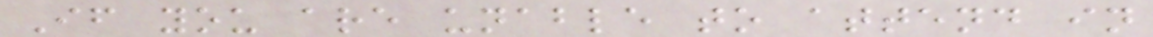If you are unable to attend in
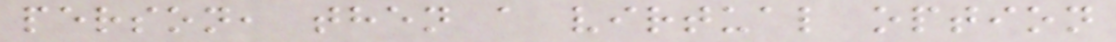person, then a virtual option
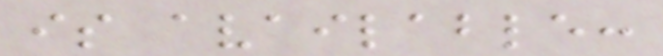is available:
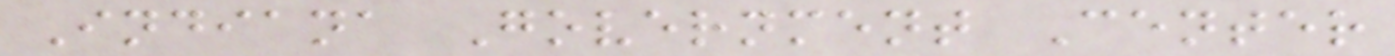Indiana Government Center
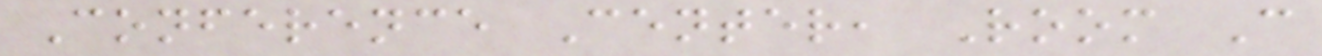Conference Center, Room C
